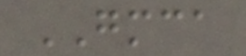GMCA
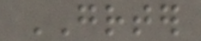GREATER
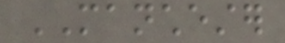MANCHESTER
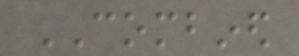COMBINED
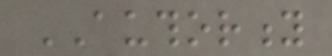AUTHORITY
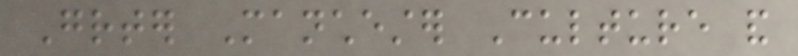Greater Manchester Culture and
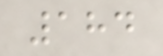184
